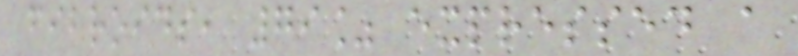fibroids, 79% expressed a
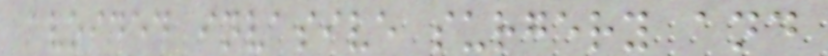avoided invasive surgery and
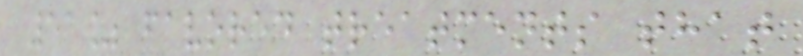51% favored treatments that
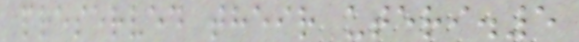preserved their uteri.5
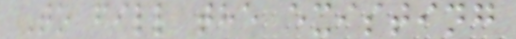To fill the existing
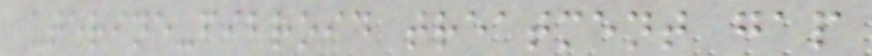uterine-fibroid treatment gap
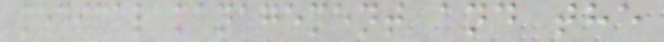medical management and the
